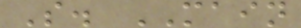S. MAIN
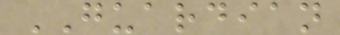GUARDIAN
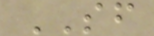SF
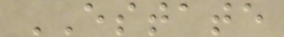ESTATE
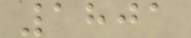1801
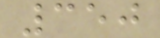350
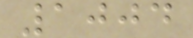1004
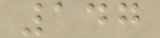147
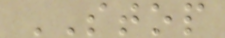STOP
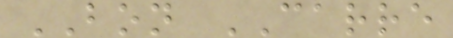BON CARRE
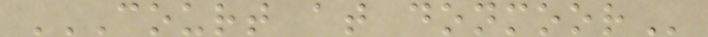COURT AT DONMOOR
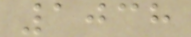1038
